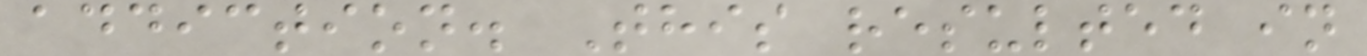addiction. This resulted in
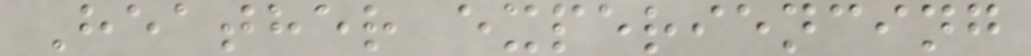Heather experiencing
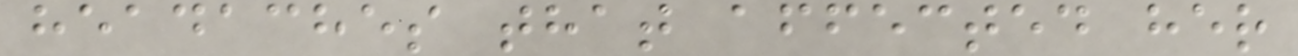headaches that affected her
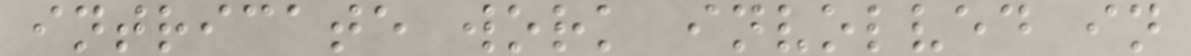intricate work involved in
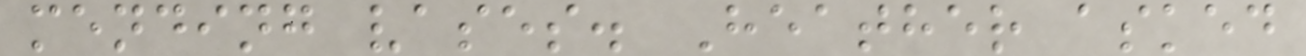mending vases. Heather asked
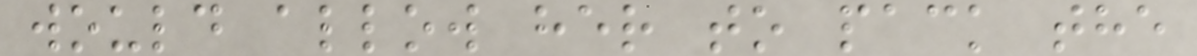would allow her to pack the
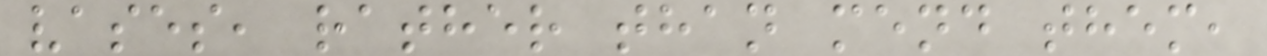vases, rather than mend them,
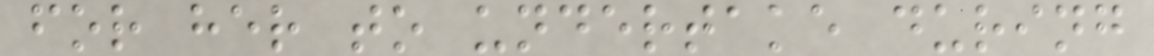for her to undertake during
